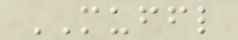MUFFL
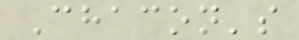Chacon's
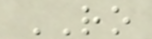RO
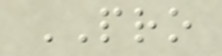PRO
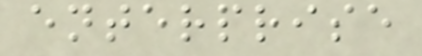enterprise
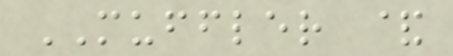MUFFLER &
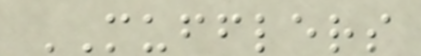MUFFLERS
